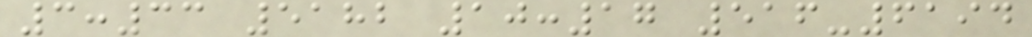3:33 5182 10:17 516-6194
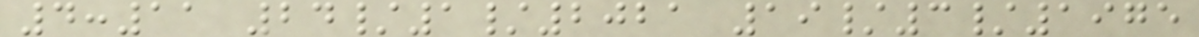4:11 24/1/2021 19/3/1975
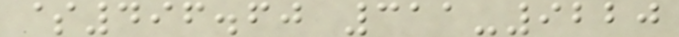$496.60 311-9220
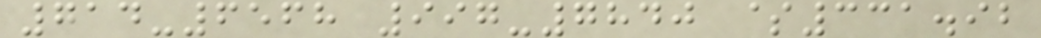714-6568 997-7840 $331.92
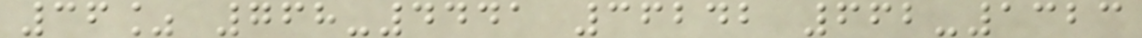36% 768-4441 36242 662-1323
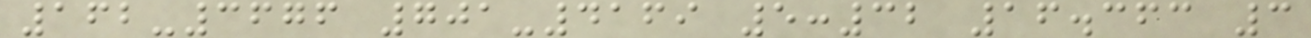162-3676 701-4169 5:32 16.363 3
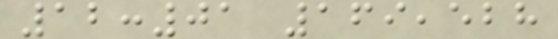12:01 169,528
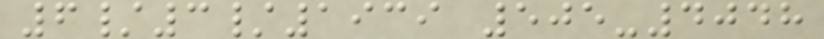6/3/1939 505-4048
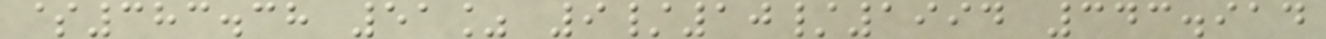$383.38 51% 9/10/1994 343.914
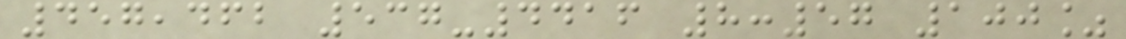457,462 537-4416 8:57 100%
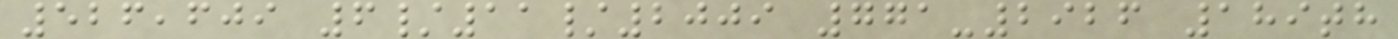526,609 6/11/2009 771-2926 189th
